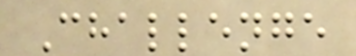Challenge
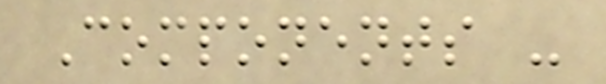Components -
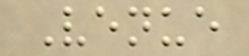Venue
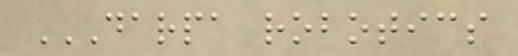DARPA ROBOTICS
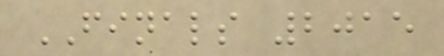FINALS 2015
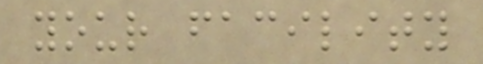your facility
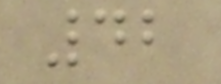42
